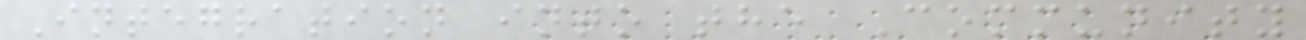Integration into the Community
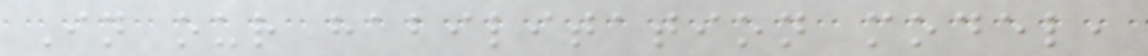In our habilitation model,
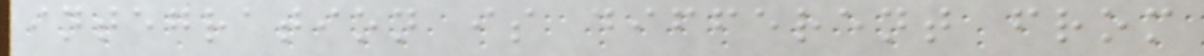integration is different from
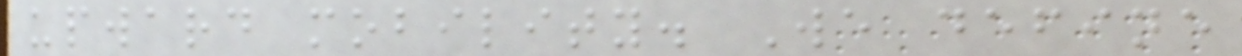upward mobility. We define
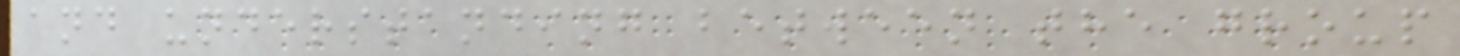and understanding between the group
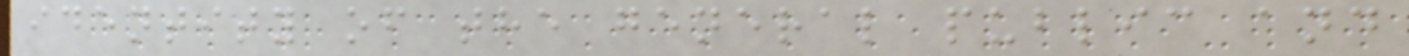identity of the general public and
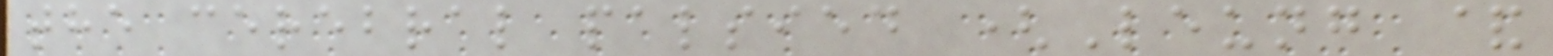the cerebral palsied (Leung &
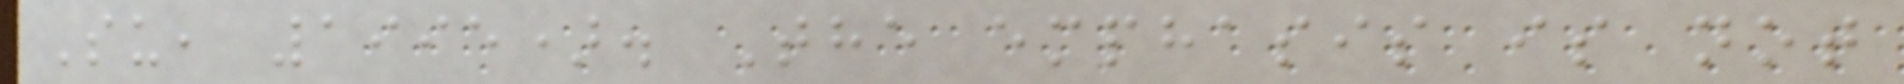Su, 1995). The emphasis is not
